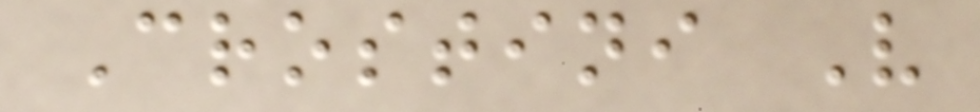Crostini V
